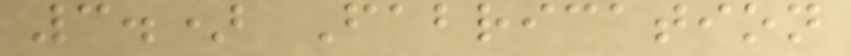3.) Fabrication
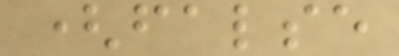(false
